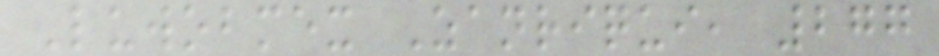Luwobmex Zanriqui, 277
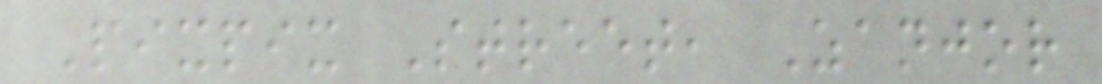Pixpix Street, Zanjor
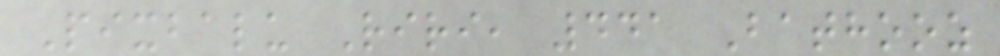Pixbalu Riri, 441 Bathooz
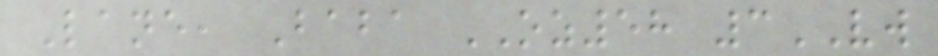Lane, Baba OZ58 3VW
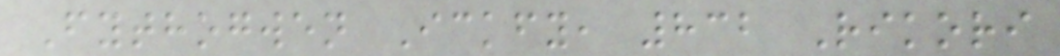Fythogwen Ickfy, 832 Rikori
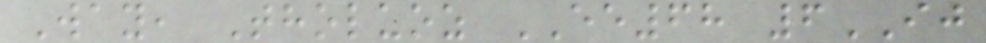Way, Tholuoz EE68 6IJ
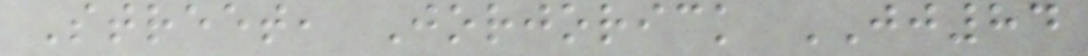Street, Jorjorick JJ84
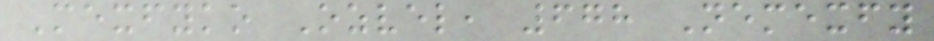Mexfyko Ozvel, 678 Nemexfy
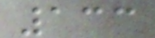133
